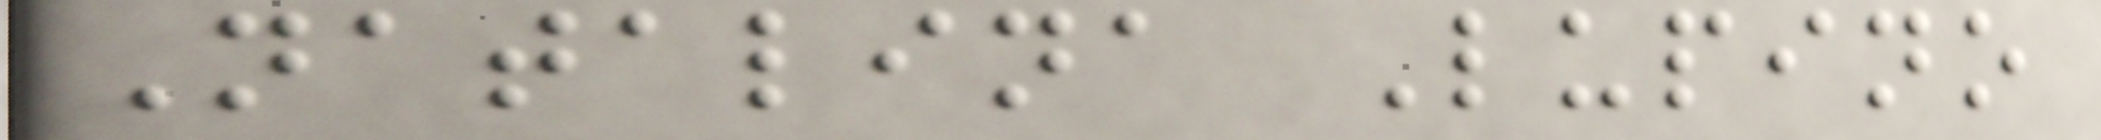Natalina Lupino
